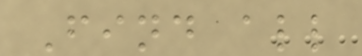Find all
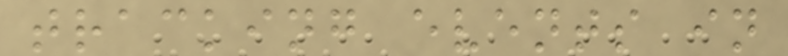tracking events in
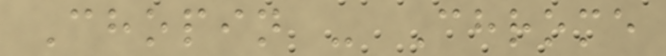Chopin - Chrome
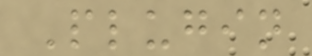Plugin
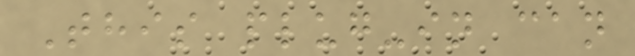This plug-in can
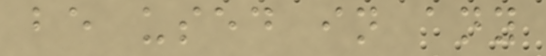be used in any
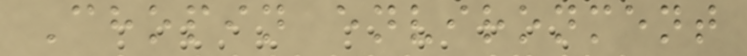Chopin environment
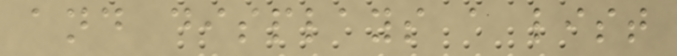and displays a list
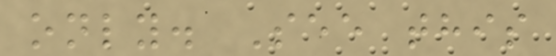only. See this
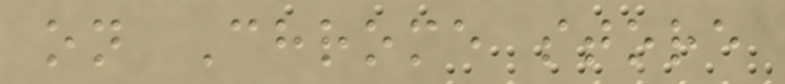on Chrome store
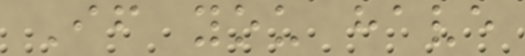If you have
